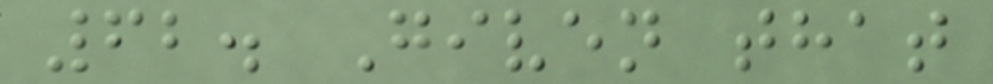62. Given that
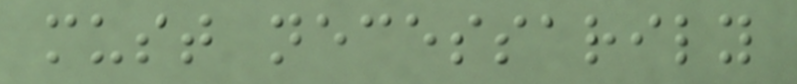must necessarily
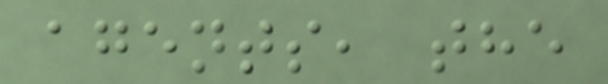agents, the
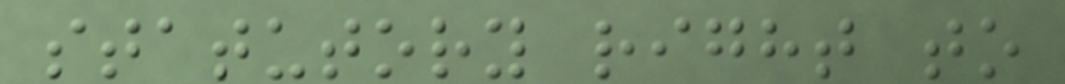statutory right to
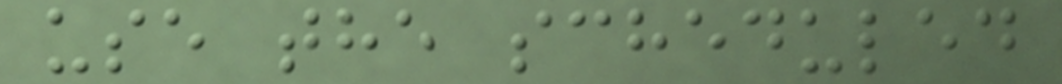use the scheduled
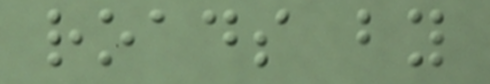roads by
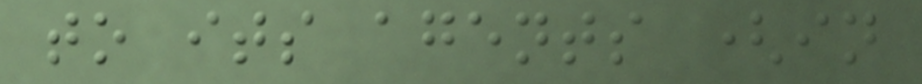to its agents (in
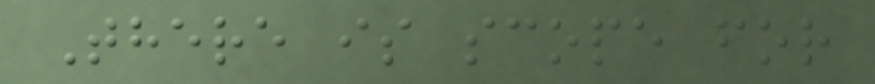There is scope for
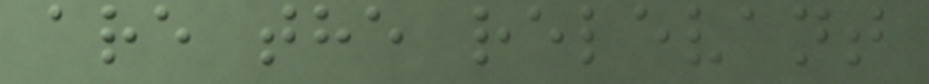are the relevant
